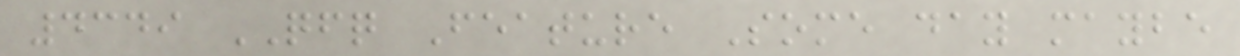4349 QFQ Feature Some day maybe
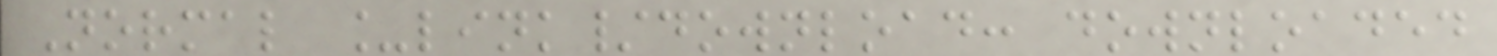Normal _link/download: downloaded
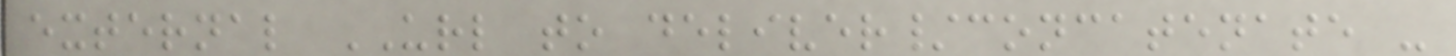external URL to deliver/concatenate -
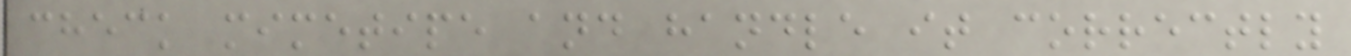check mimetipe and handle it correctly
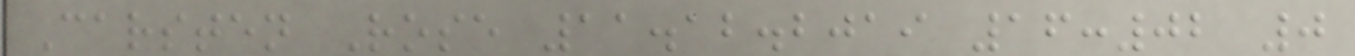Carsten Rose 11.12.2019 16:02 0
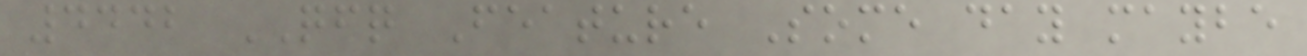4442 QFQ Feature Some day maybe
